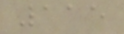115
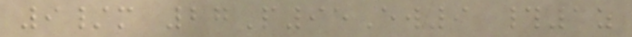9/m 27P95Ew9 #1z
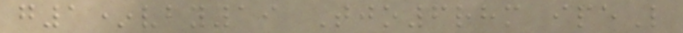g1*vby19 Tjo6rhm ipeL
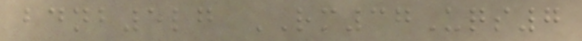bdnb5lg RM37Uqs7
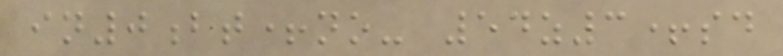in0bt+no- 54z3+sd
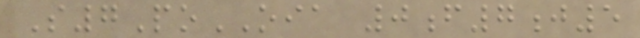S7PoOIA 0f7j5
